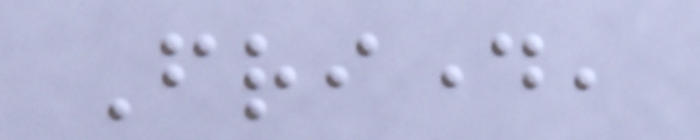Friday,
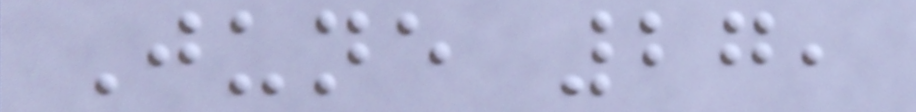June 27,
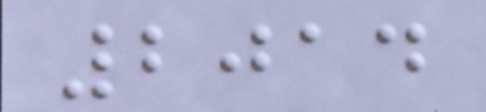2014
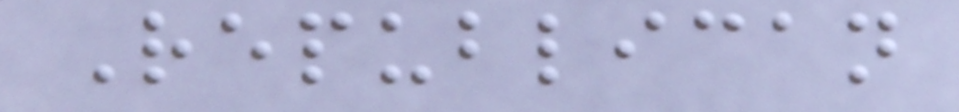Republican
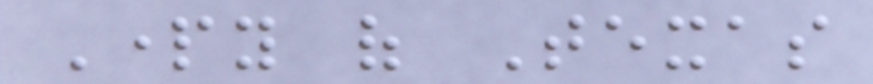Party of Texas
